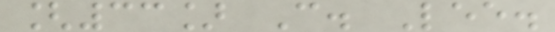[33] C. Lee.
